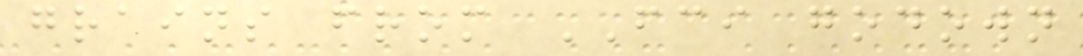grains from FCI godown
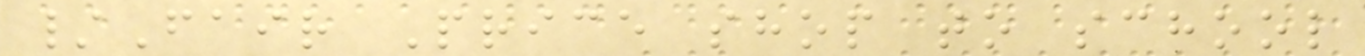/Fair Price shop to school
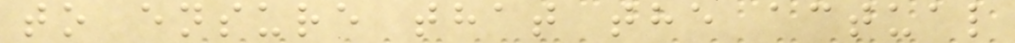to ensure that the actual
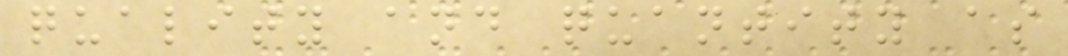quality and quantity as
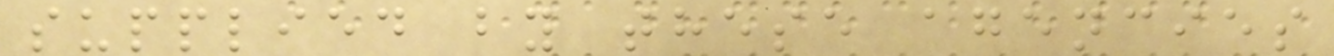supplied by these agencies
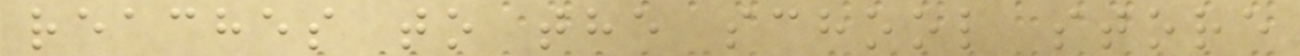reaches to the school store
